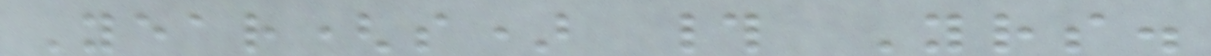Year(s) # Yrs.
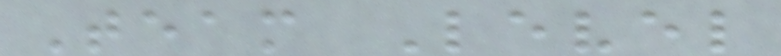Team Level
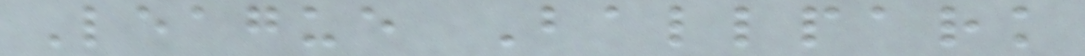League Ballpark
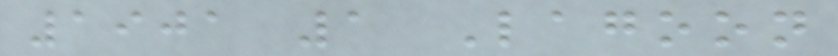1901 1 Lagoon
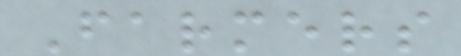Farmers
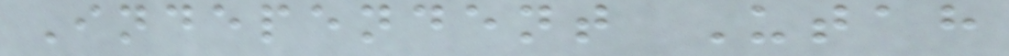Independent Utah
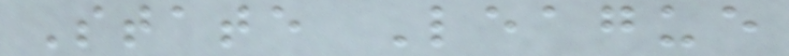State League
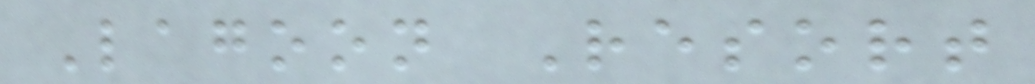Lagoon Resort
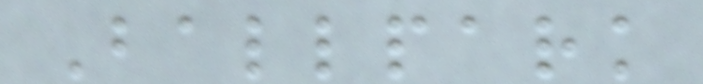Ballpark
